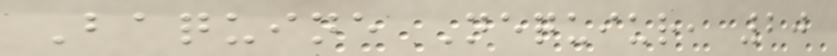Baquine Nequiur, 20
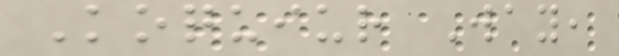Koquiur Way,
